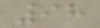98
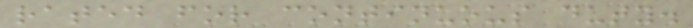rated for continuous duty.
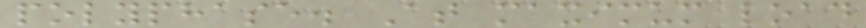polyphase. At maximum load
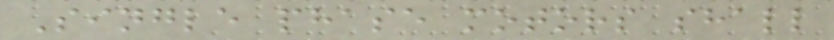Single phase motors shall
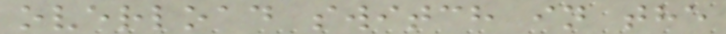overload switch in the
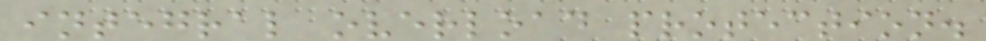integral overload protection.
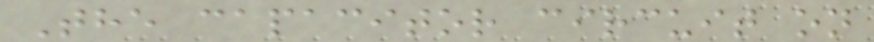The capacitor circuit on
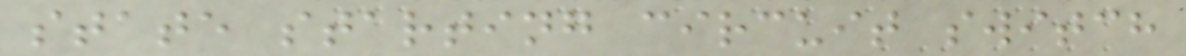state starting circuit switch
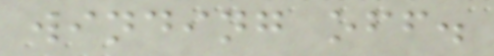winding off.
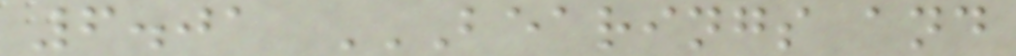6.01 BEARINGS AND
